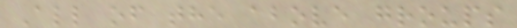All of the above groups
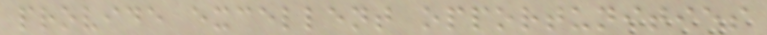provide excellent opportunities
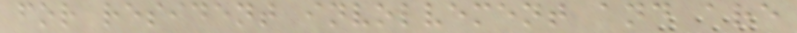for resident involvement and are
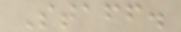Staff.
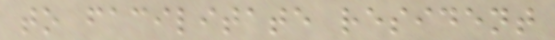to facilitate resident
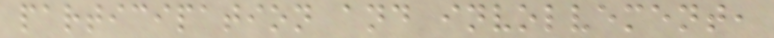participation and involvement,
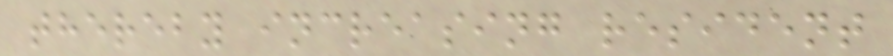thereby increasing resident
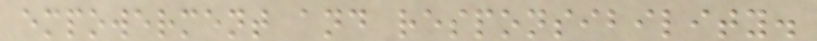empowerment and responsibility.
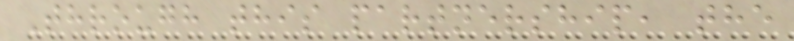Through this partnership, the
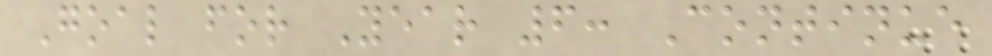Goal for Year 6: Continue
